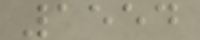1554
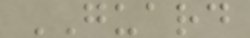GUARD
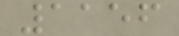1156
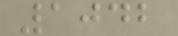1042
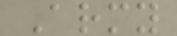Army
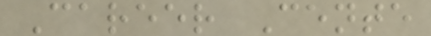Career Cente
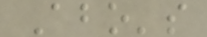Abo's
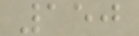150
